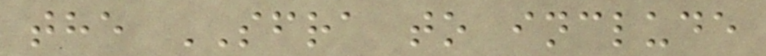the SFRA to include
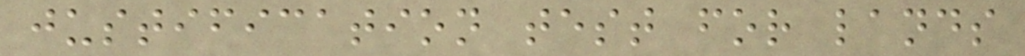justification test for lands
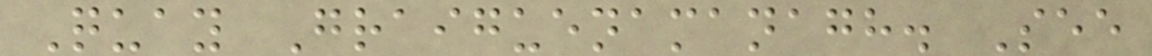Quay Graiguenamanagh. See
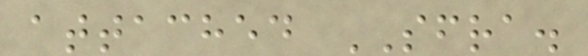attached SFRA.
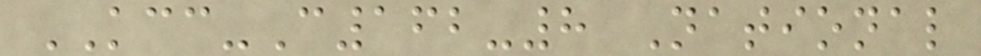KCC-C162-8 National
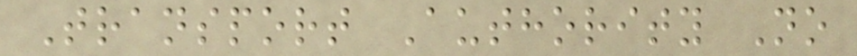Transport Authority No
